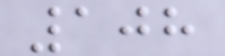108
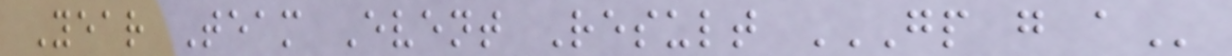Year Team Event Result GP G A
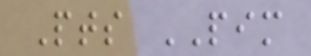Pts PIM
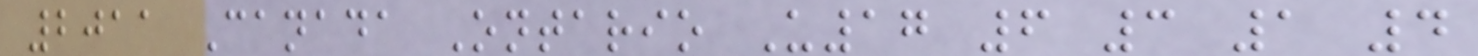2011 Canada Ontario U17 6 3 1 4
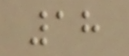18
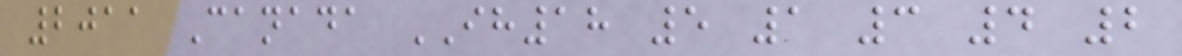2011 Canada IH18 5 1 3 4 2
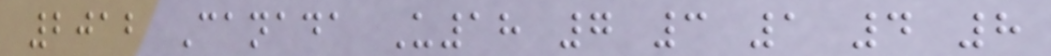2012 Canada U18 7 3 1 4 8
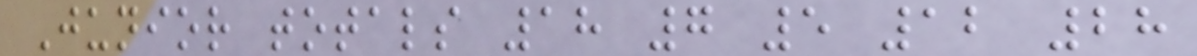Junior totals 18 7 5 12 28
